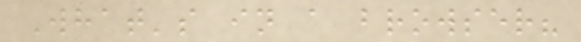What's in a browser?
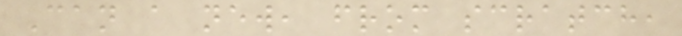Can a new, from scratch,
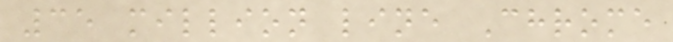35 million line Chrome
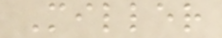Miller
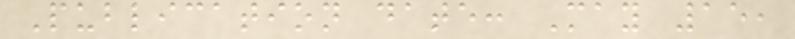Publication date: May 15,
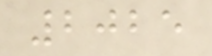2025
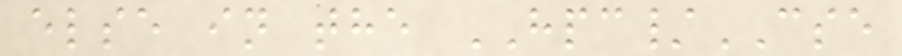else in the HPC/CSE
